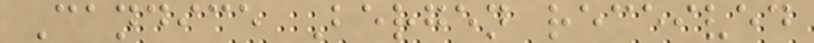Candice Bergen received
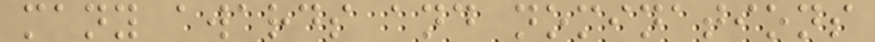many awards and nominations
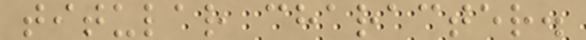titular character.
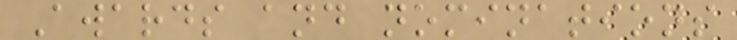Awards and nominations
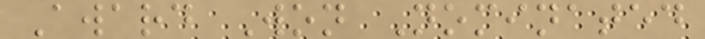Award Won Nominated
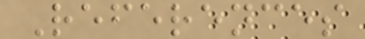References
